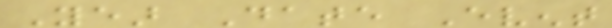Year Date Event
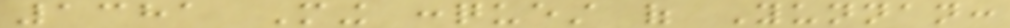1381 Ming conquest of Yunnan:
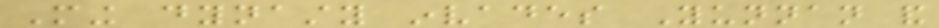Ming dynasty invades Yunnan and
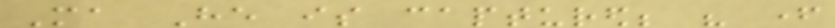Ma He is captured; his father
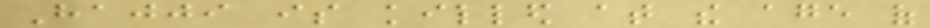Hajji is killed at the age of
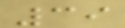39
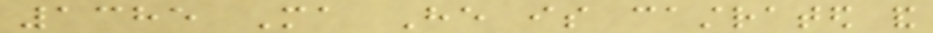1385 Ma He is castrated and
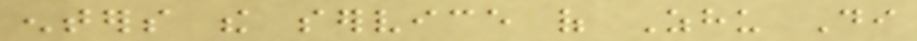enters the service of Zhu Di
